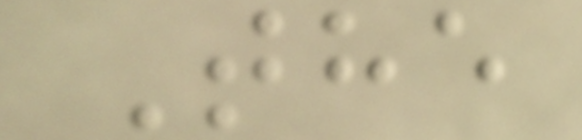The
